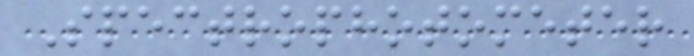Spectrophotometer
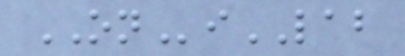ONiLAB
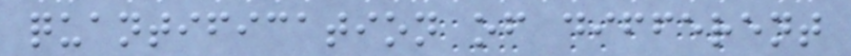quantification of different
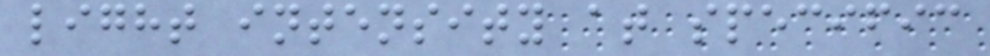light intensity at specific
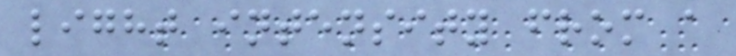light intensity from a
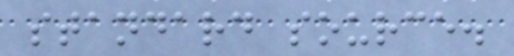standard source.
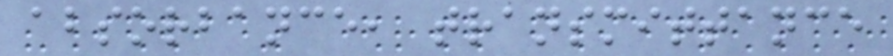absorbance, transmittance
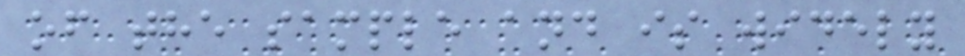of the sample and is widely
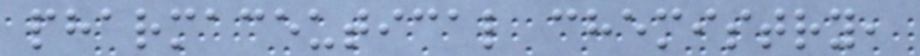pharmaceutical chemistry,
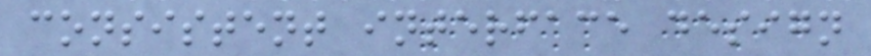consistent interface design
